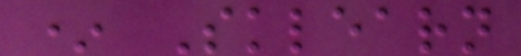* Sklearn
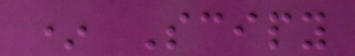* Scipy
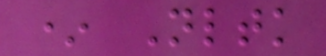* Nltk
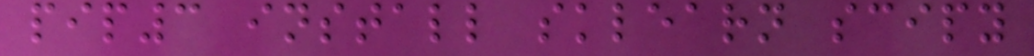pip3 install sklearn scipy
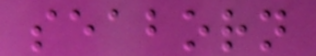seaborn
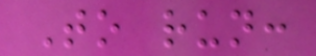To run:
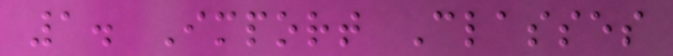1. Import Classes
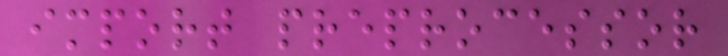import preprocessor
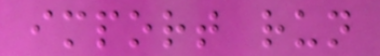import run
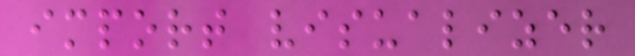import visualizer
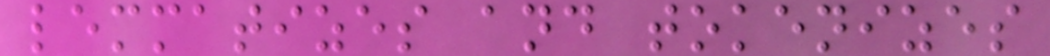lemmatizes and tokenizes
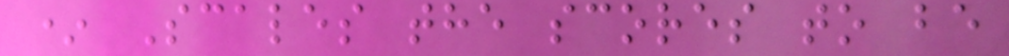* Scales the scores to be
